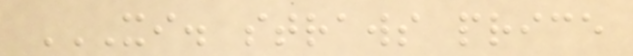XI. STRAWS PRICE
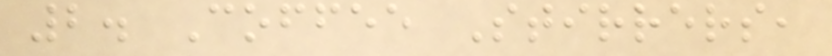2. Coffee Stirrers,
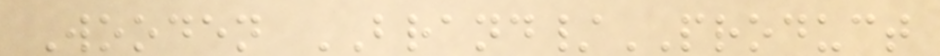Wooden BRAND/PRODUCT
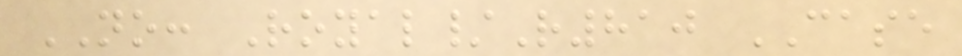NO: Royal/R810 CASE
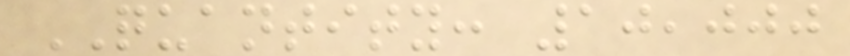QUANTITY: 10,000
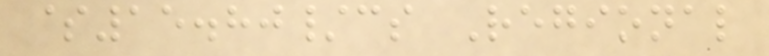$15.80/cs Regional
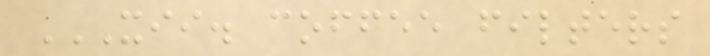XII. COFFEE FILTERS
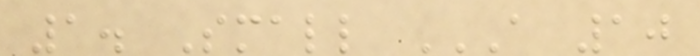1. Small A 10
